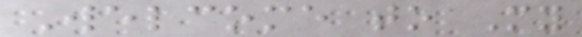Welcome to My
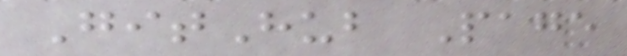GitHub Page
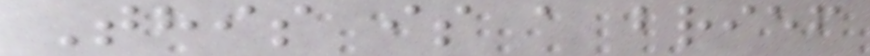This is a brief
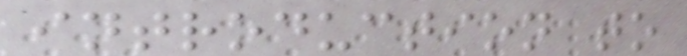introduction to
